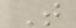T
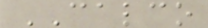CALCO
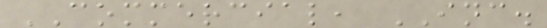COMMERCIAL, INC.
